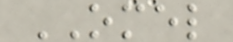OMEL
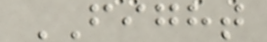FIGHT
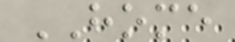HOME
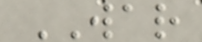WAR
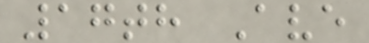17th Ave
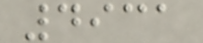4931
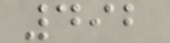492
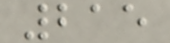215
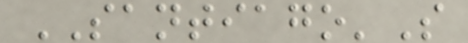SANTIAGO'S
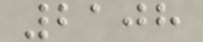2108
